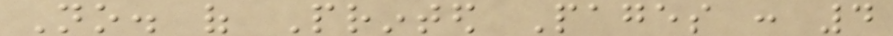No. of Printed Pages : 4
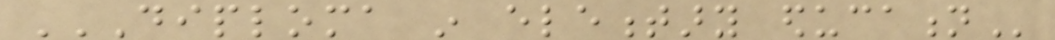DIPLOMA IN ELEMENTARY EDUCATION
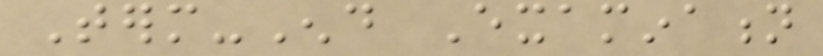Term-End Examination
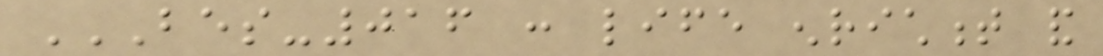BES-016 : LIFE ENRICHMENT AND
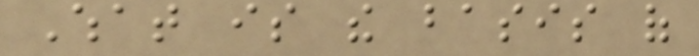What is the basis of
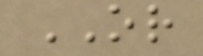OR
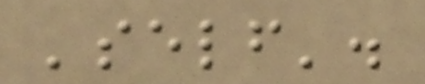'self'.
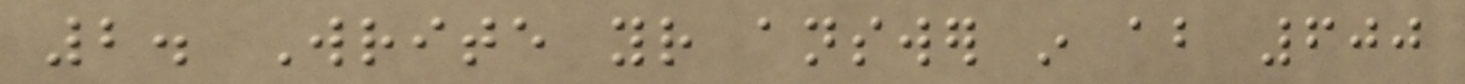2. Write your answer in about 600
